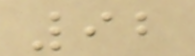92
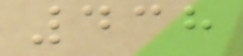438
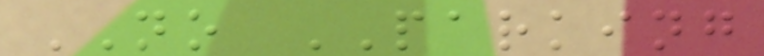NO PARKING
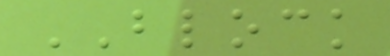BLOCK
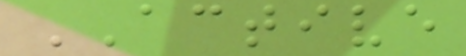ACTIVE
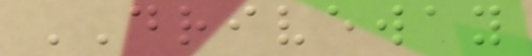DRIVEWAY
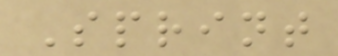Sprint
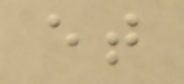et
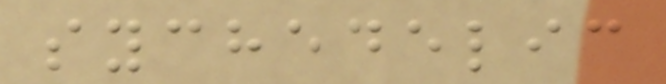sychedelic
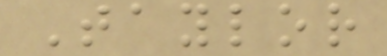Taylor
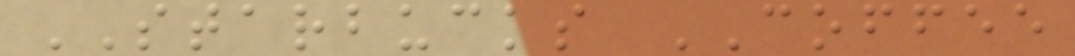STARBUCKS COFFEE
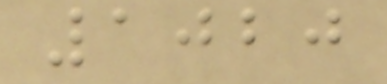1020
